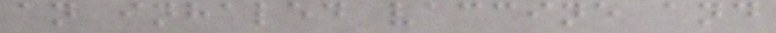an inhaled vaccine and
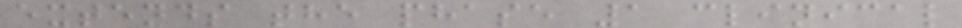extends the phase 1 clinical
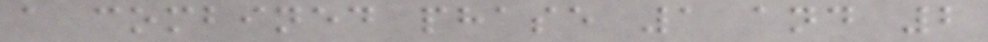a combined phase 1 and 2
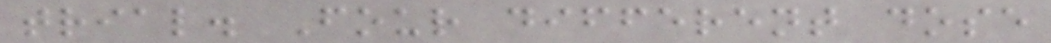trial. Four different dose
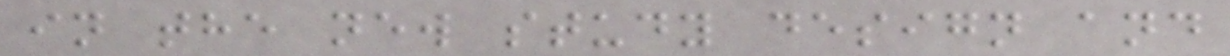in the new study design and
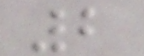2
